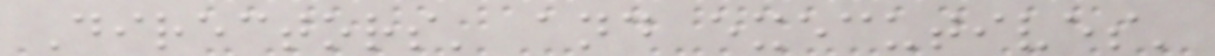Directors' and executives'
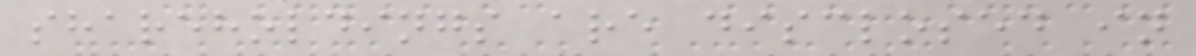shareholdings are disclosed in
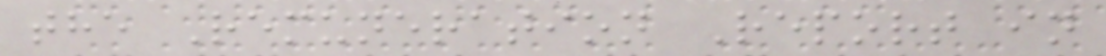the Remuneration Report in
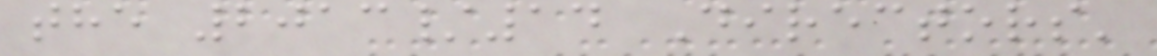the 2013/14 Directors'
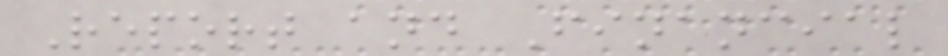Report and Financial
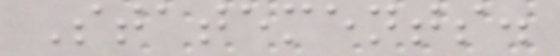Statements.
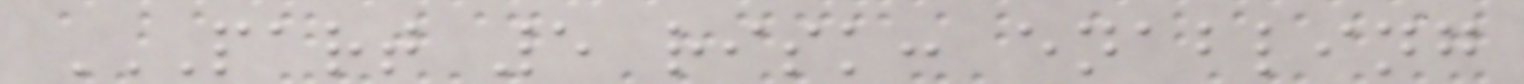PART 5 RISK: ENABLING
